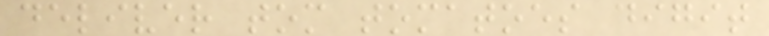deliver tom tomatoes digit
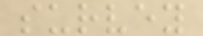survey
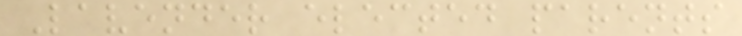Lavender elected parents
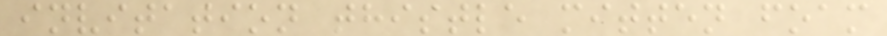invitation thistle mitten foam
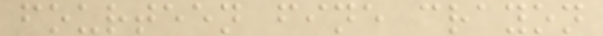fourteen fine crayon
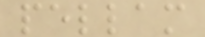pellam
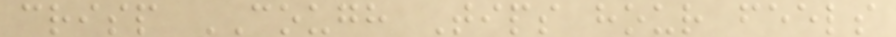crisp COUGH Tips hour feels
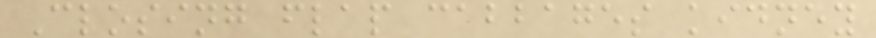Closing flap cabbages kidney
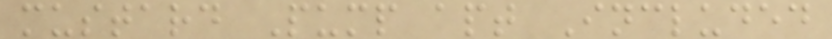mustard Pump apt Included
